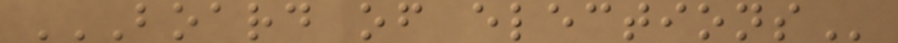BOARD OF ELECTIONS
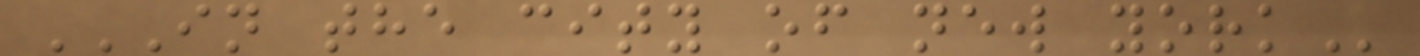IN THE CITY OF NEW YORK
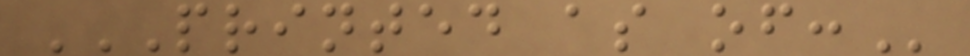PRINTED AS OF:
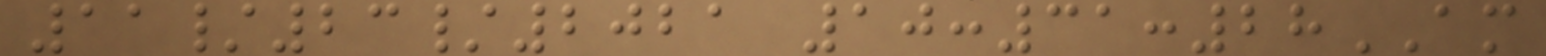11/23/2021 10:31:28AM
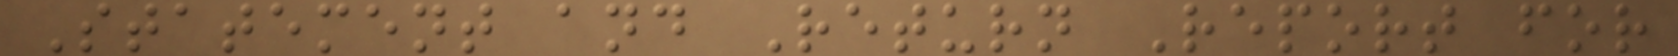Statement and Return Report for
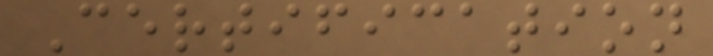Certification
